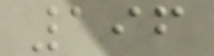196
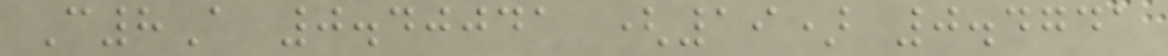C8A 0.40041 (19) 0.4741
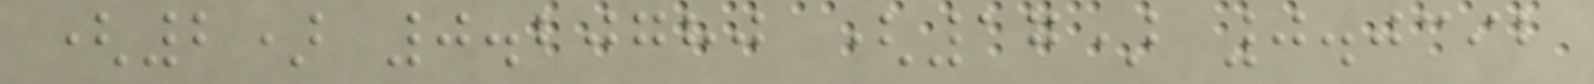(2) 0.20780 (17) 0.0392
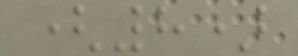(8)
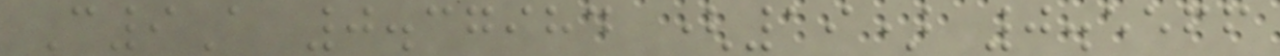C9A 0.37984 (19) 0.5566
